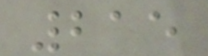215
